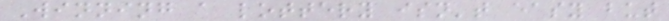Winning a lottery isn't easy but
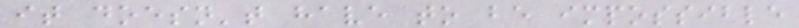it doesn't have to be impossible
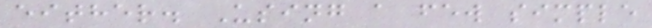either. Using a few simple
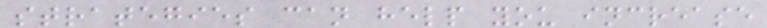strategies can help you increase
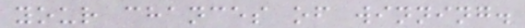your chances of winning.
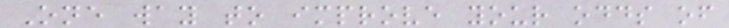One way to improve your odds of
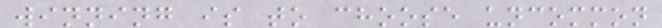winning is to choose uncommon
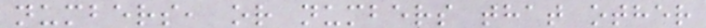numbers, or numbers that other
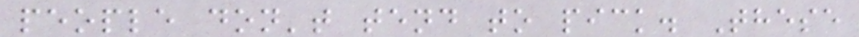people don't tend to pick. These
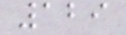129
